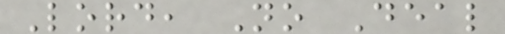Lord, No Deal
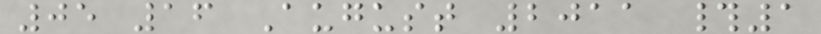05 16 August 2011 #1
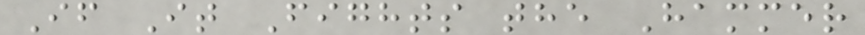If It Fights the Hammer
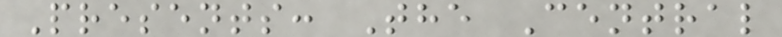Presents: The Central
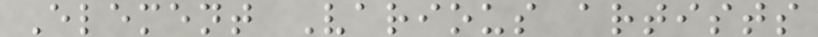Element Various artists
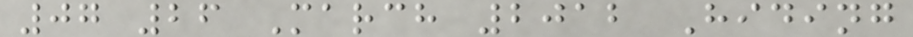07 26 March 2012 Hiding
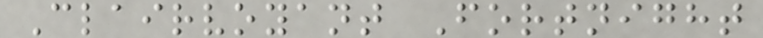Clairvoyant Fortnight
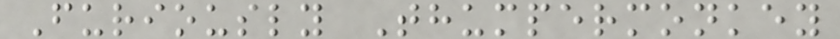Furiously Thumpermonkey
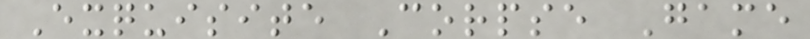Exquisite Corpse Game
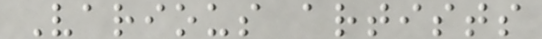Various artists
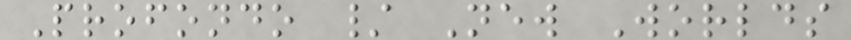Profondo / New Worlds
